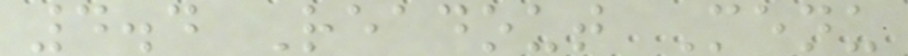4.4 Readout Menu
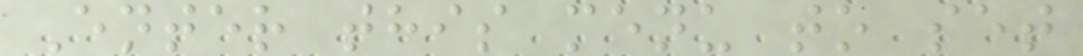Enter this menu to set
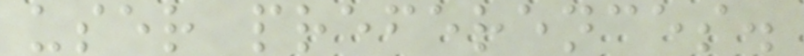user preferences.
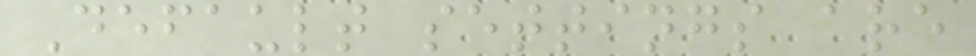Default settings are
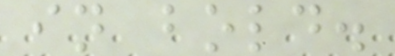in bold.
